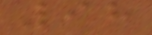98
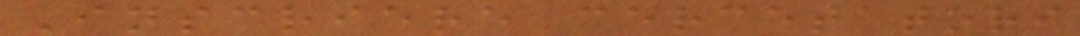Inscriere cercetatori
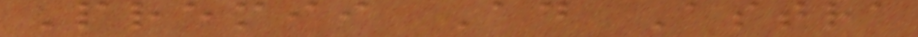Premii Ad Astra
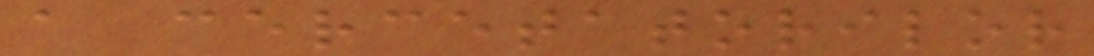a cercetatorilor
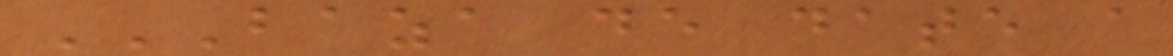BAZA DE DATE A
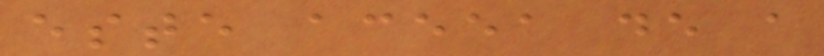este aceea de a
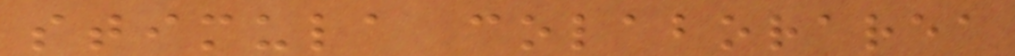stimula colaborarea
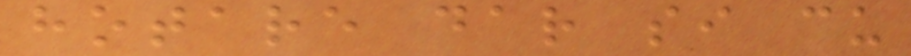hotare dar si cu
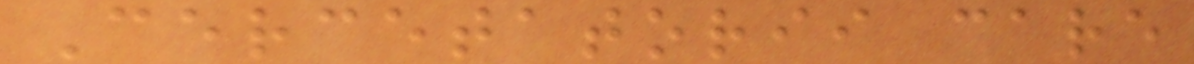Cercetatorii care
